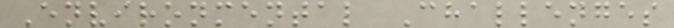Environmental Challenges
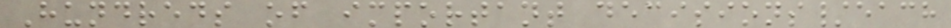Hundreds of important decisions/each
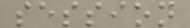session
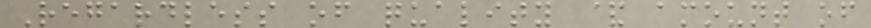Regardless of quality & amount of
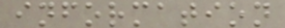information
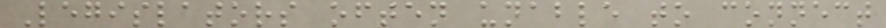Legislators often unable to connect
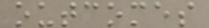outcomes
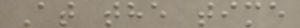At the time
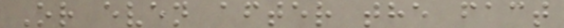Or even after the fact
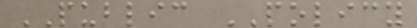PUBLIC POLICY
